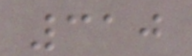310
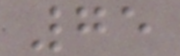75
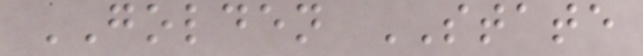GOLDEN STATE
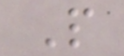P
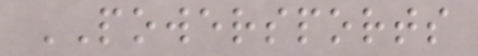POWERSPORTS
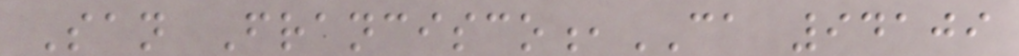San Francisco,CA 94109
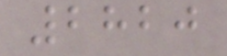2820
